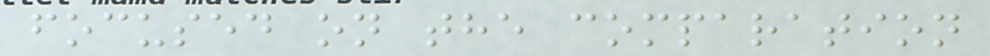focused on the comparation
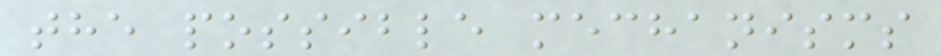the possible mechanisms
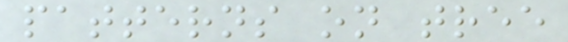patterns on tree
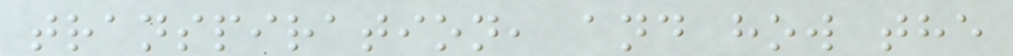transpiration, and how the
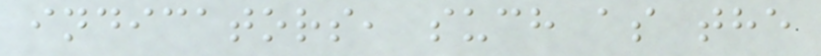indicators, such as the
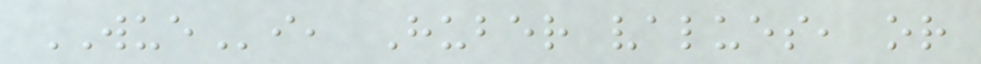WUEi, Huber values, or
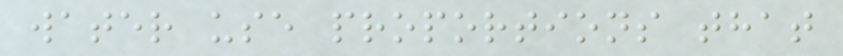water use proportions that
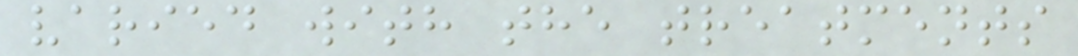varied with the treatments
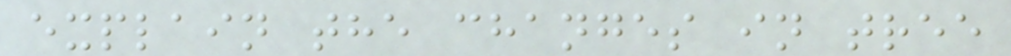explain the changes in tree
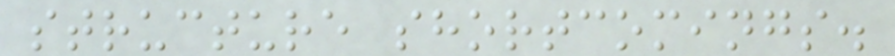structure shortcomings.
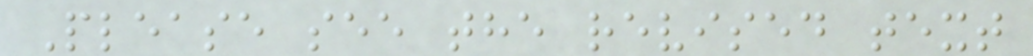Please see the revised text
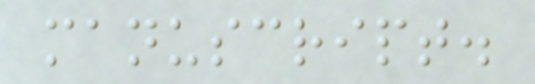manuscript.
